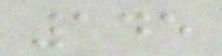145
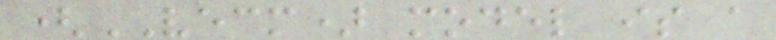(VECM) model is a
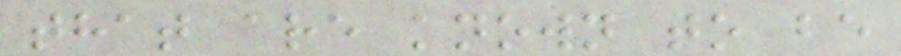that are known to be
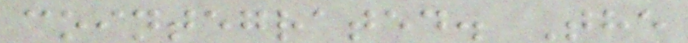cointegrated. The
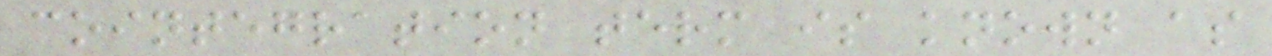cointegration term is known as
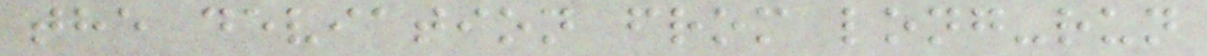the deviation from long-run
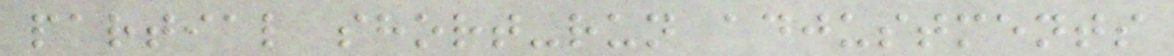partial short-run adjustments
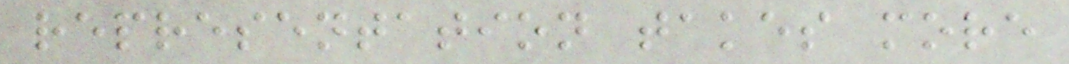representation takes more
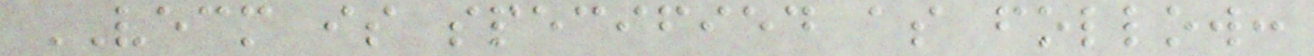VECM is specified as follow:
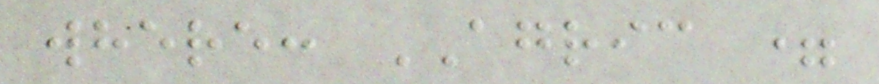where: AGRIC =
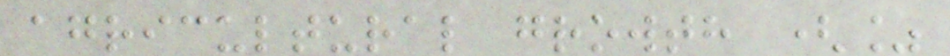agricultural growth (%
